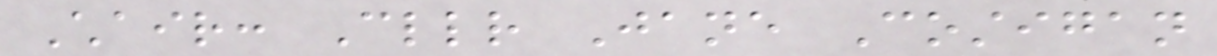Chair: Cllr Jane Costigan
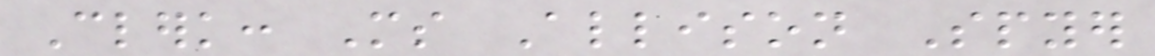Clerk: Ms Allison Spyer
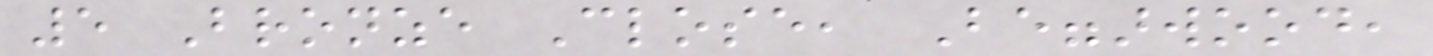5 Bronze Close, Beggarwood,
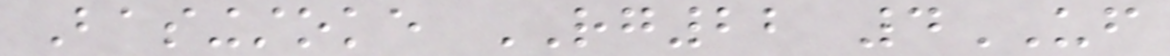Basingstoke RG22 4UF
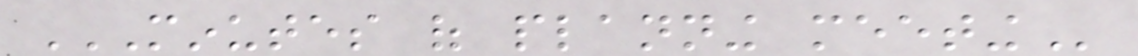MINUTES OF PLANNING MEETING
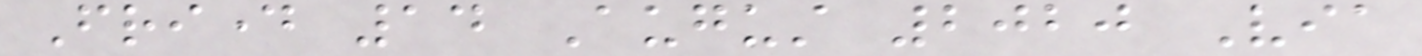Friday 14 August 2020 Via
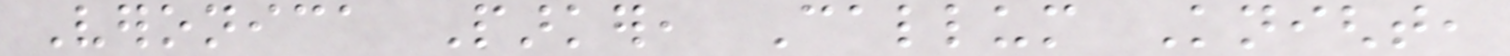Veronica Parker, Callum Knight,
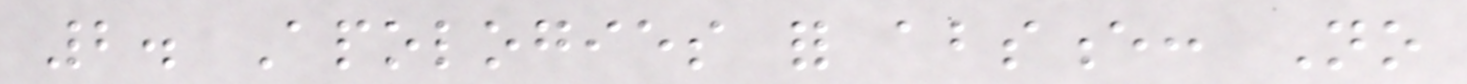2. Apologies for absence: No
